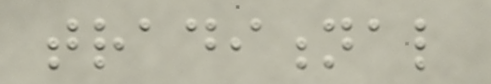traditional
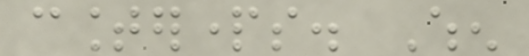counterparts. When
